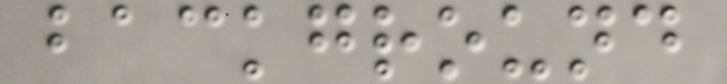background
